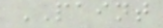PAINT
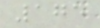175
